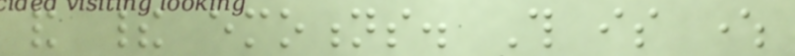and their emotions. This is where
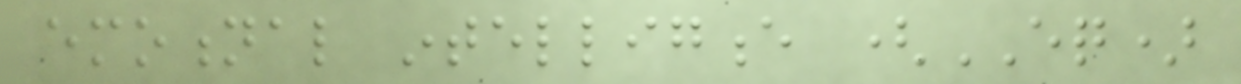emotional intelligence (EQ)
